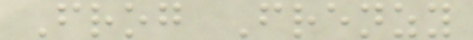Frog Frenzy
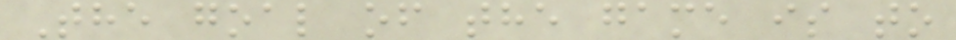The goal of the game is to
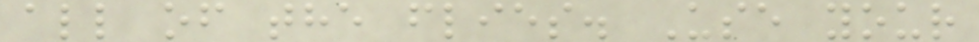all of the flies. Use your
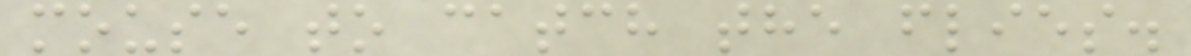mouse to catch the flies.
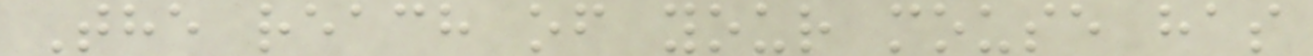The reach of your mouse has
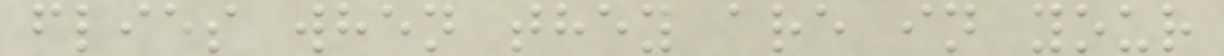flies when they are in your
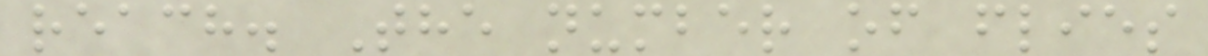reach. The number of flies
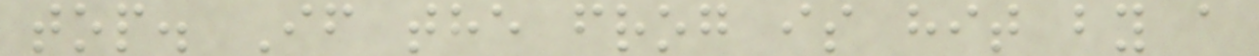top. If the frog is hit by a
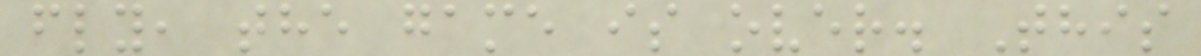fly, the game is over. This
